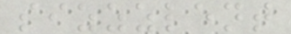sizzzlent
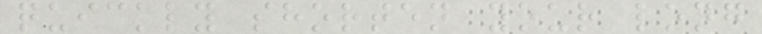quickly shorten your long
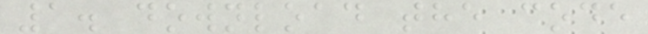1. download the code
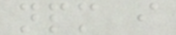npm i
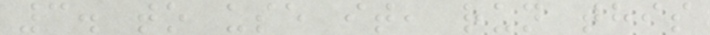3. to use it, run this
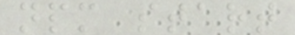npm start
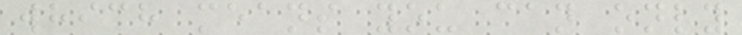which means you can only
